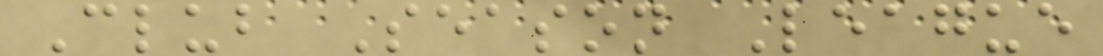Club Season League
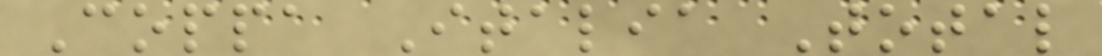Coppa Italia Total
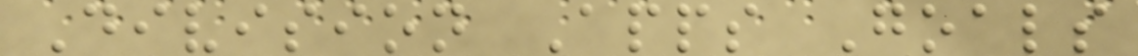Division Apps Goals
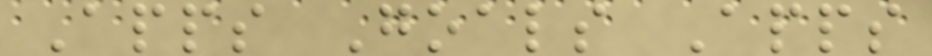Apps Goals Apps
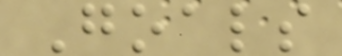Goals
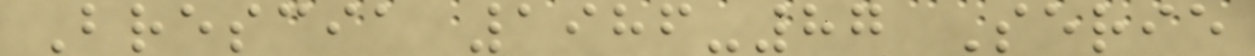Brescia 1986-87 Serie
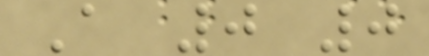A 0 0
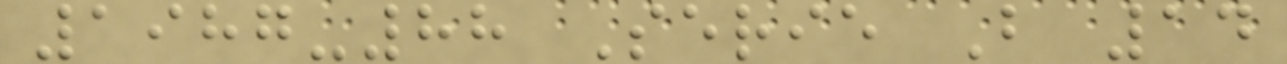1987-88 Serie B 14
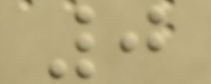0
